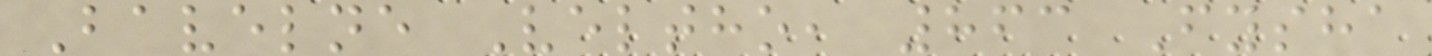Bavelne Veltho, 863 Fysha
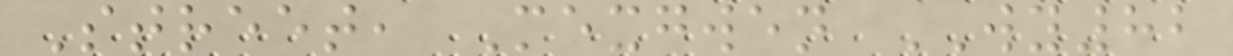Street, Mexgwen WY82
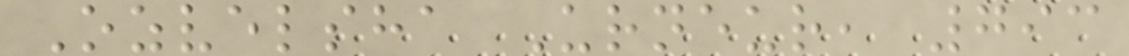Ozvelsha Urneur, 793
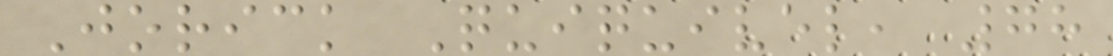Jorick Quiquivel, 78
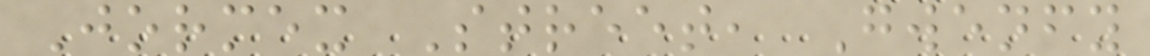Jormex Street, Gwenfy
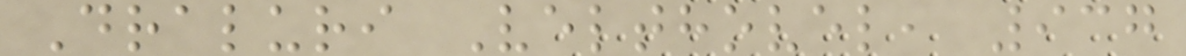Draluri Velthovel, 937
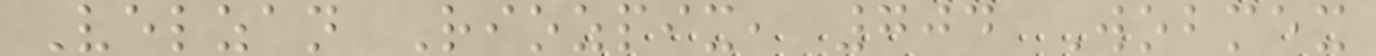Velzan Riozpix, 704 Wobmex
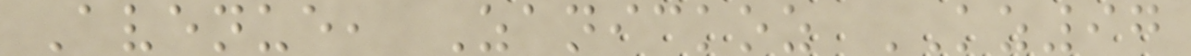Avenue, Zanickoz KZ97
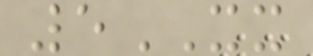5XX
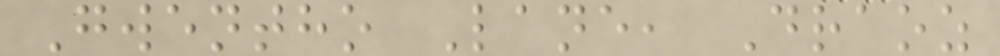Gwentho Lane, Draoz
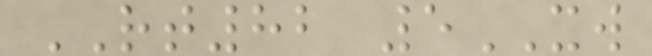RT82 5XW
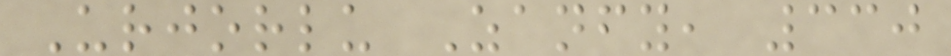Urjorlu Zanfy, 330
